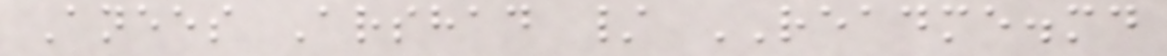Anees Arshad / README.md
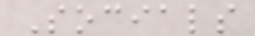Socials
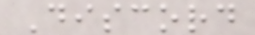Discord
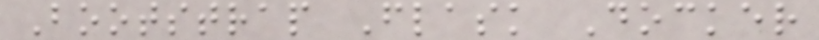Bootstrap Flask Docker
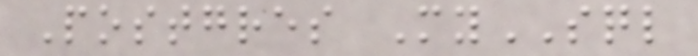Postgres MySQL
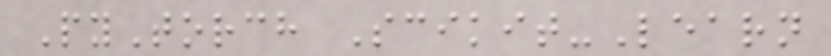PyTorch Scikit-Learn
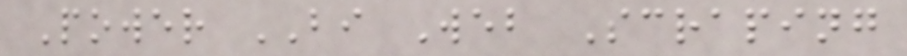Power BI Web Scraping
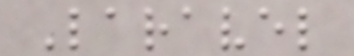Laravel
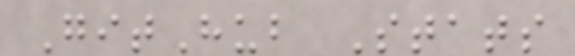GitHub Stats
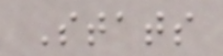Stats
